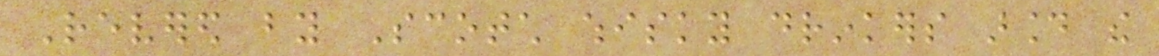Revered by Scotch whisky drinkers around the
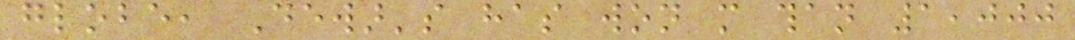globe, Dewar's has won more than 1,000
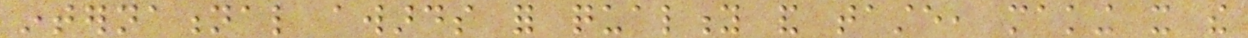international awards for quality and taste, making it the
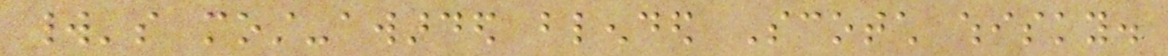world's most-awarded blended Scotch whisky.
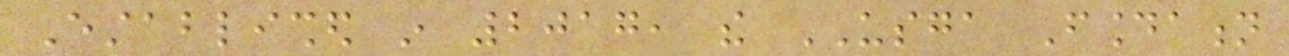Established in 2017, the USGA Foundation
